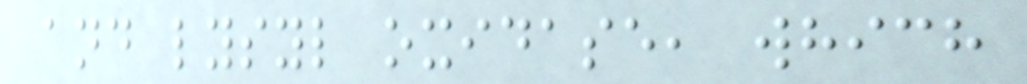and lysyl oxidase, which
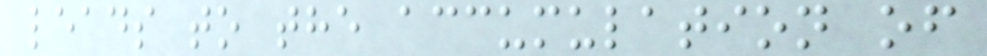leads to the accumulation of
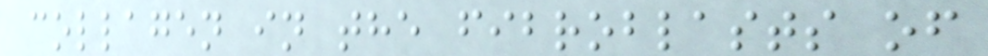collagen in the fibroblasts of
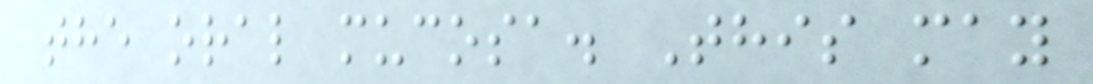the oral mucosa. This may
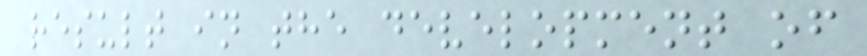result in the development of
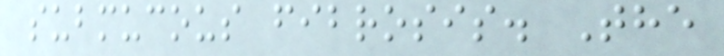submucous fibrosis. The
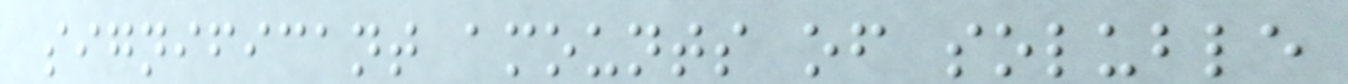significant amounts of soluble
